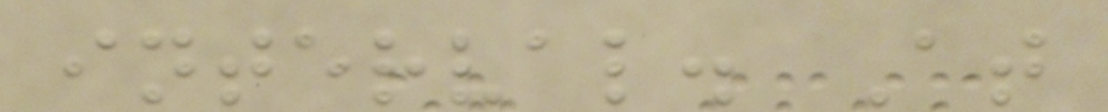interval. At
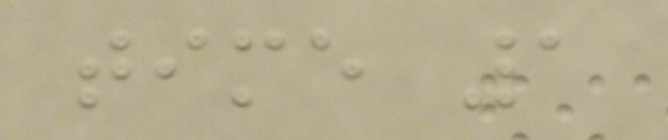time 1
